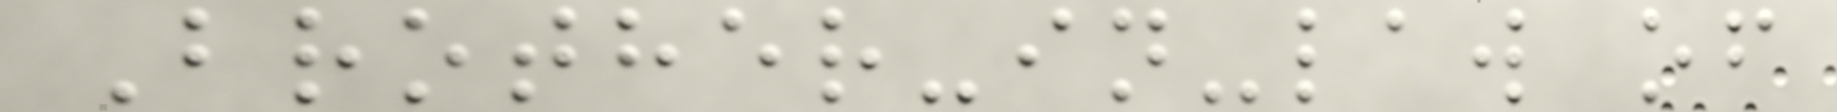Brother-in-law of
